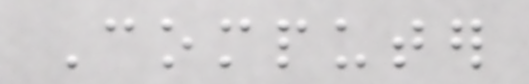Computer
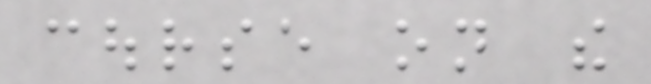course on the
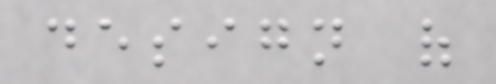design of
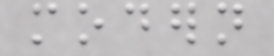modern
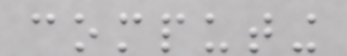computing
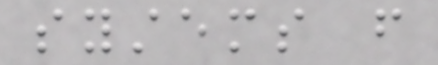systems from
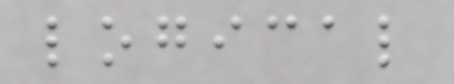logical
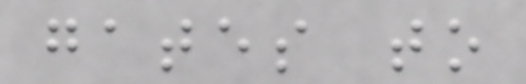gates to
